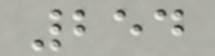254
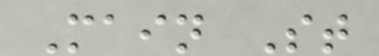Main St
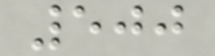500
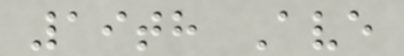19th Ave
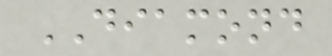DIAMOND
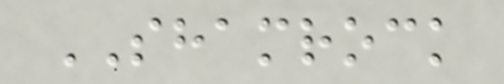SHAMROCK
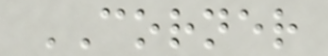CORNER
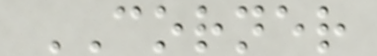CORNER
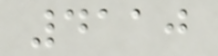4110
